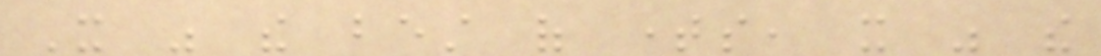It was the best of times, it was the
